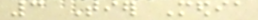3 Tier Media
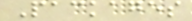Packages
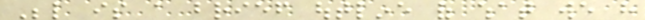Below is a brief outline of what we have
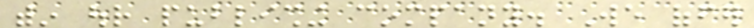within our publishing company. We offer
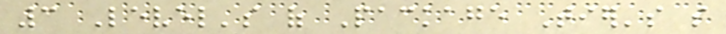3 Level's of Package Tier's so
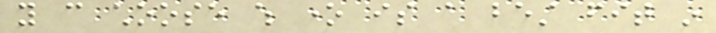you can choose which one is a best fit in
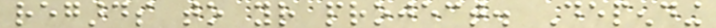regards to your project. Depending
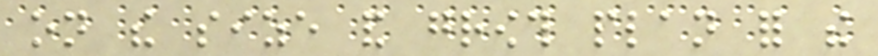on the size and growth plan for the
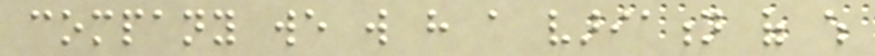company we will have a variation of which
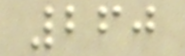260
